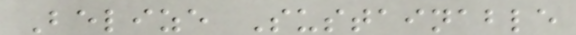Belize Sustainable
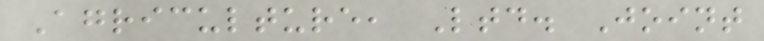Agriculture, Ltd. Joint
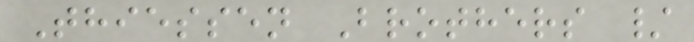Thiessen Brothers /
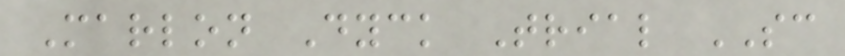Marlon Dyck Trial SC
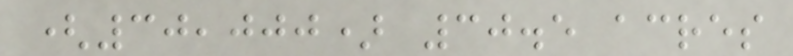(30,000) 30.5 acres
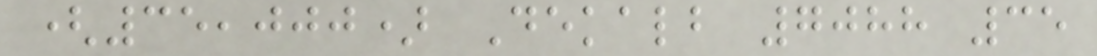(35,000) Dekalb 7088 35
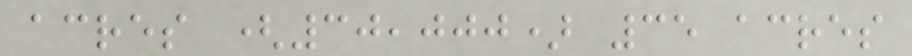acres (30,000) 35 acres
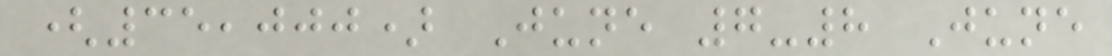(35,000) June 7-8 June
